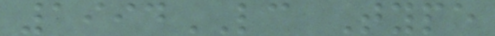1994LC Type
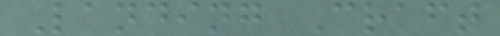Landing Craft
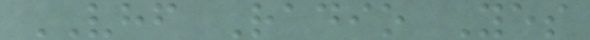VHF Radio Yes
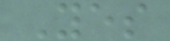Yes
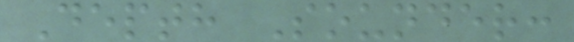Depth Sounder:
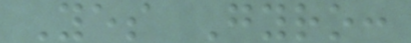Yes Gyro:
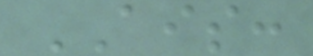AIS:
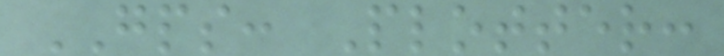GPS: Plotter:
